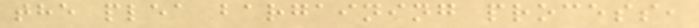the plea bargaining process,
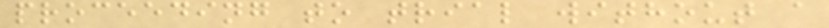proceeding to trial without a
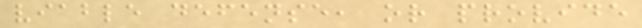viable defense, or provide
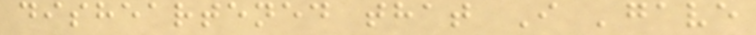disheartened that I 'gave
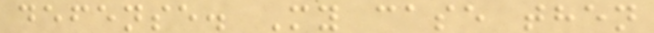defense. My case then
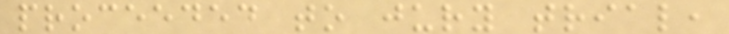proceeded to jury trial,
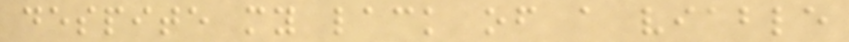despite my lack of a viable
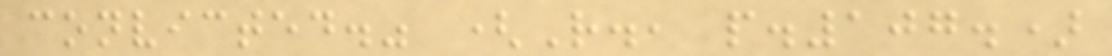convicted." (R., p.107.)
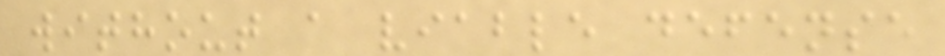without a viable defense
